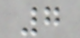7
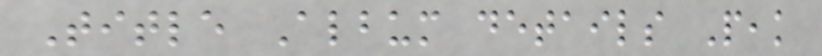Title Album details Peak
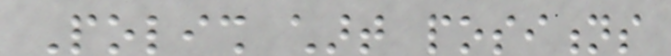Polish chart positions
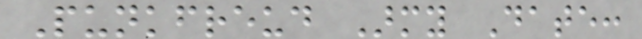Punkfreud Army Date:
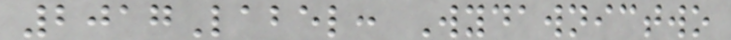2017Label: Wydawnictwo
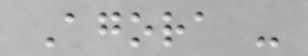Agora -
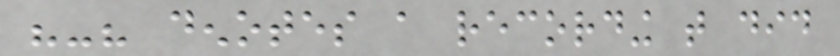"-" denotes a recording that did
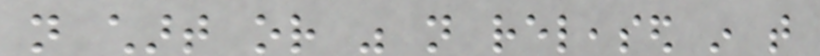not chart or was not released in that
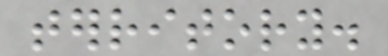territory.
